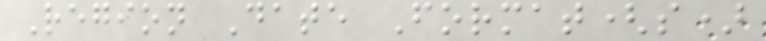Region Date Format(s)
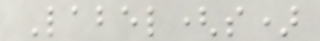Label(s)
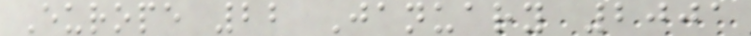Europe 22 January 2001
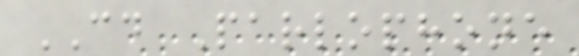CD Parlophone
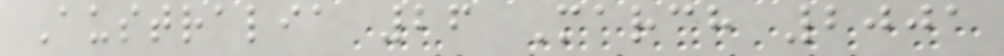Australia 26 March 2001
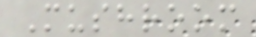Mushroom
